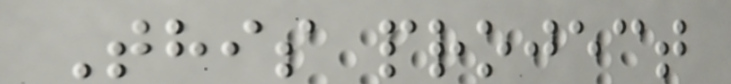This project
